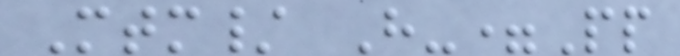Mtm/ H-=Pp
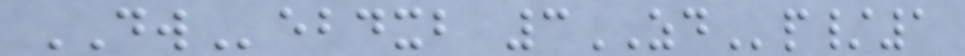DWebdxb 3ZDp/1
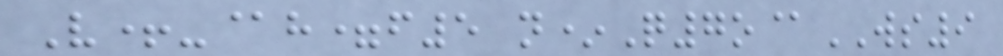V+-@h=f5 n*Q7o@WS9
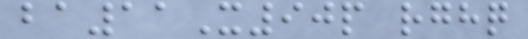ba11X90p rghq
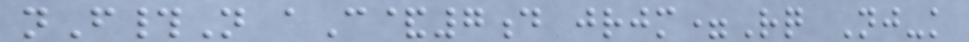nF#N aC&7d jrjm=Rq Nj-k
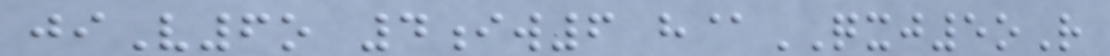jiV6o 4iw6 h@QXJ5oR
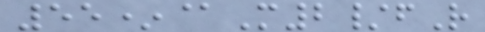55*@M2/fR
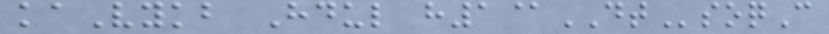kaVykb Hdul h1@DTsoqC
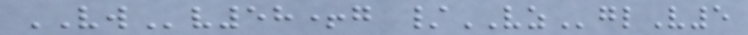VWv58+g /VZglV5
